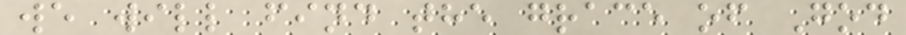we will find the grace of God
